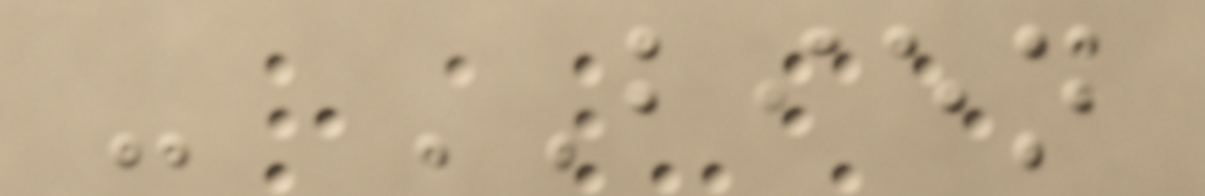- BIEN
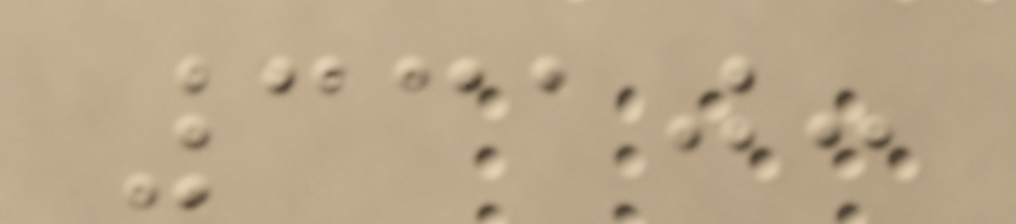3310:
